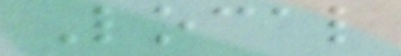Local
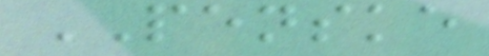PENSKE
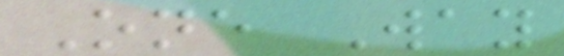One Way
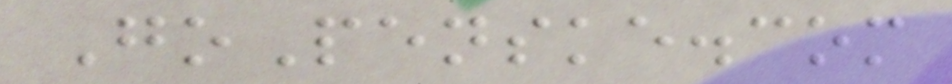GoPenske.com
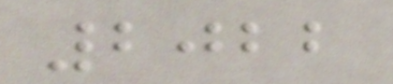2022
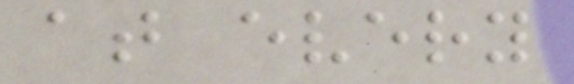at every
